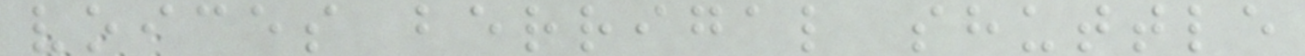voices berrigal shuttle
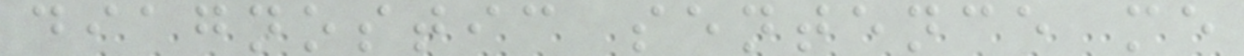diagnostic sentence me
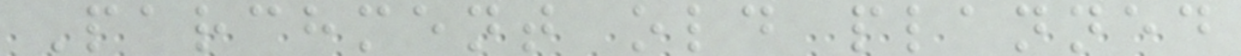Parchment old planned
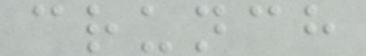crunch
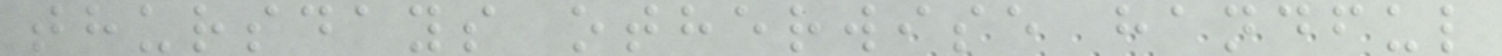thursdays otherwise handful
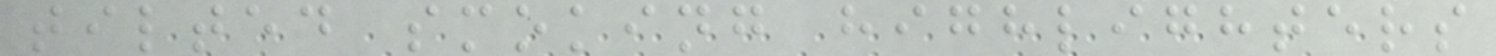tilted smoking highlighters
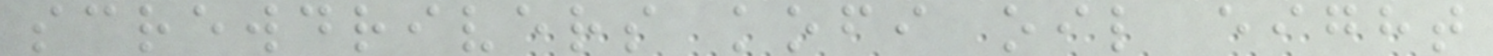screwdrivers kofi oil eight
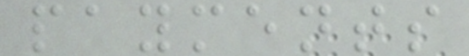payments
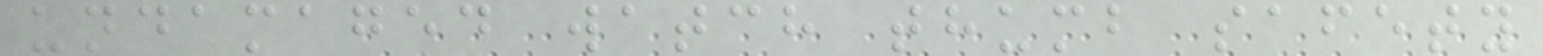undamaged watch thumb safety
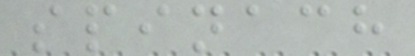spinach
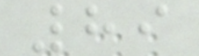89
